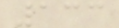133
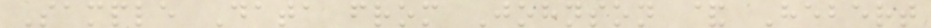Sample Data from Johnson & Hebert
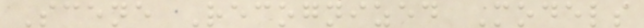Scene Recognized Models
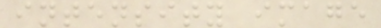intensity image
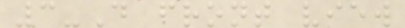3-D front view
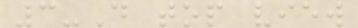3-D top view
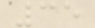35
